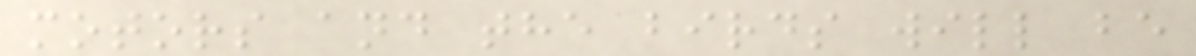motors and the birds will be
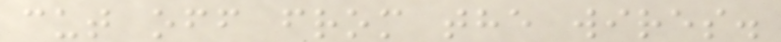cut off from the wires.
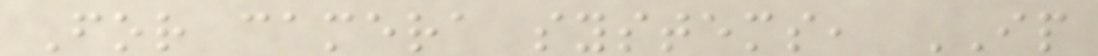For camera systems, IP
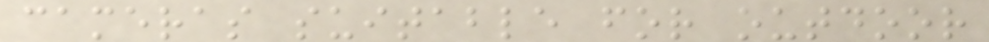cameras suitable for outdoor
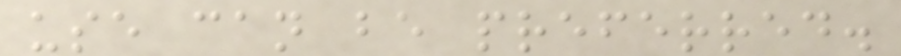use can be preferred.
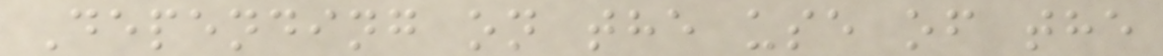Depending on the use of the
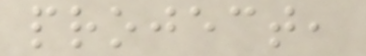project,
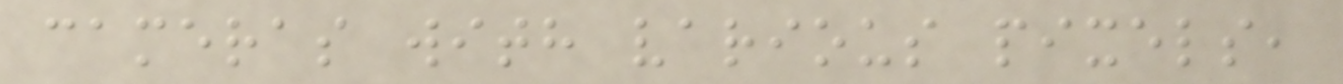cameras with various pixels,
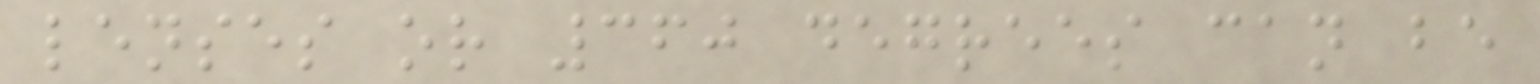lenses or 360 degrees can be
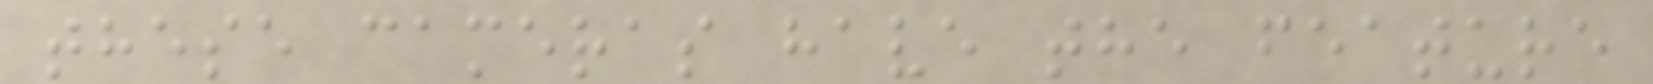these cameras have the feature
